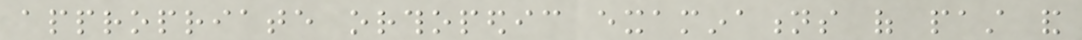appropriate orthopedic examinations of past and
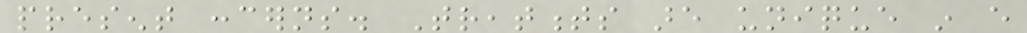present concerns. Treatments are unique in every
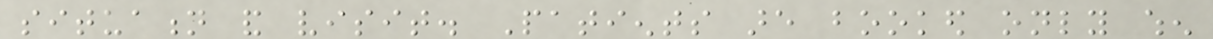situation and visit. Patients are booked only when
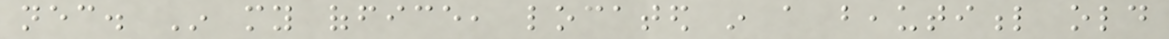necessary. In my office, located in a beautiful old
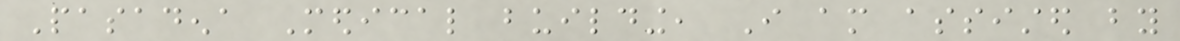Pasadena Medical building, I am assisted by
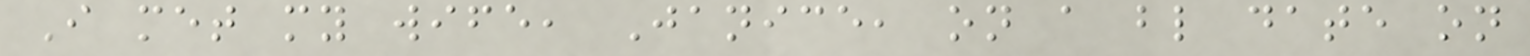I met my wife, Janice, on a blind date on
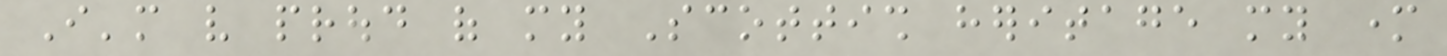I'm very proud of my Scottish heritage my mother
